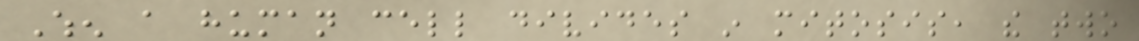When a human cell divides in mitosis, the two
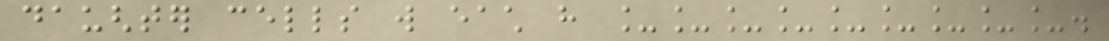daughter cells will each have _________.
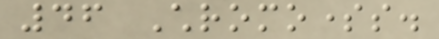46 Chromosomes.
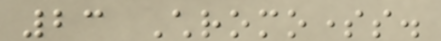23 Chromosomes.
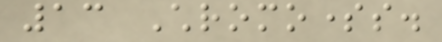13 Chromosomes.
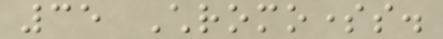35 Chromosomes.
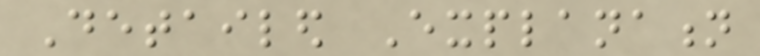Detailed Explanation
